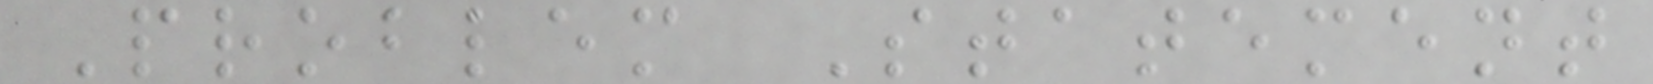Problem Statement
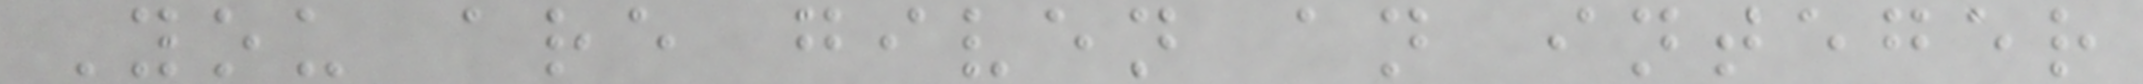You are given an integer
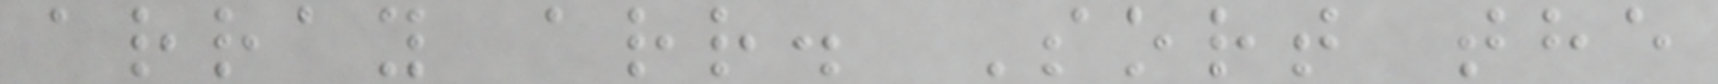array arr. Sort the
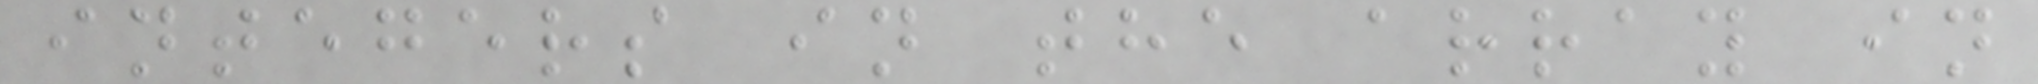integers in the array in
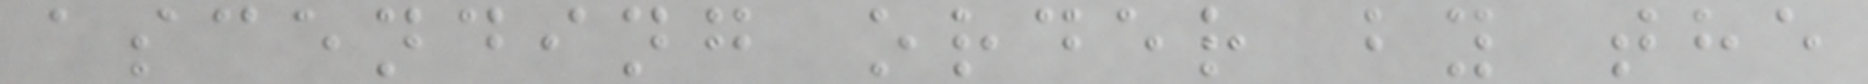ascending order by the
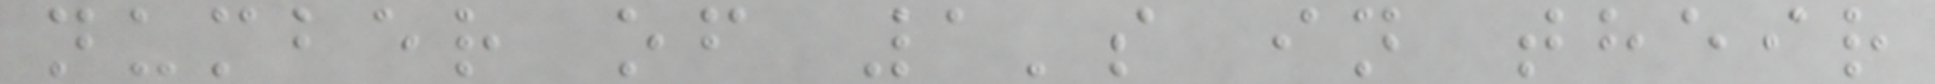number of 1's in their
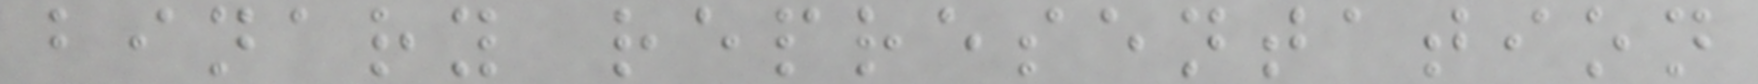binary representation
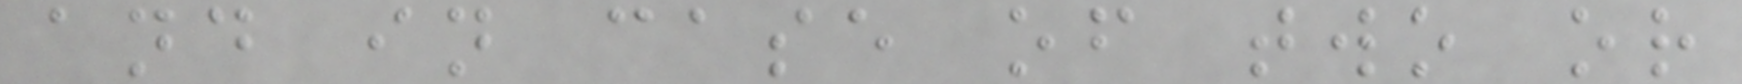and in case of two or
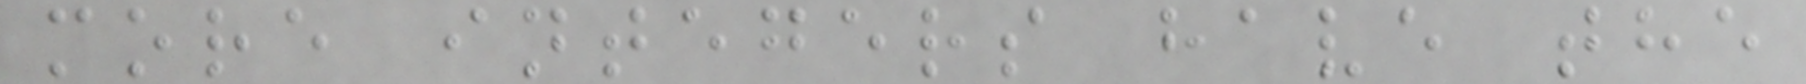more integers have the
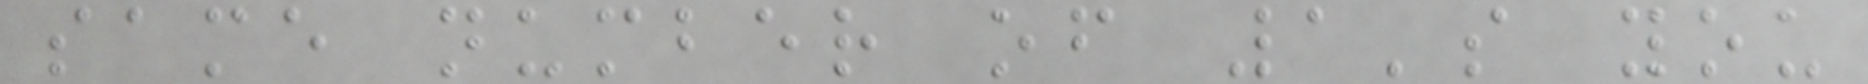same number of 1's you
